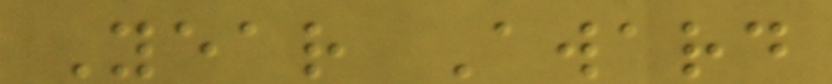Year Award
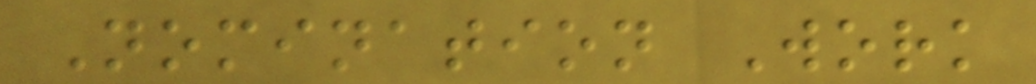Nomination Work
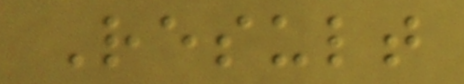Result
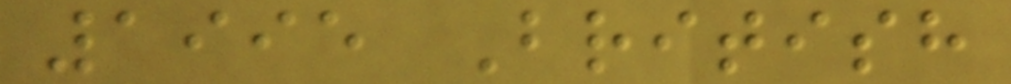1995 British
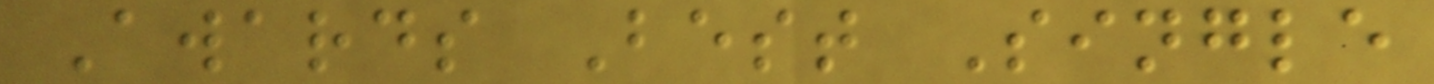Awards Best Single
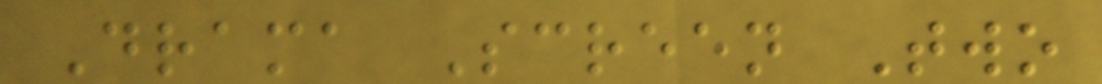Drama Screen Two
